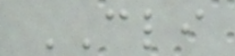CLI
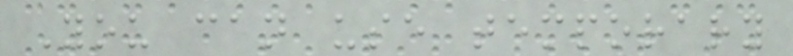You can use temporary
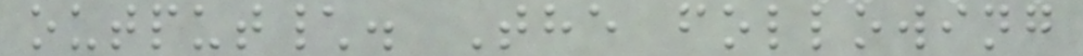output\. The following
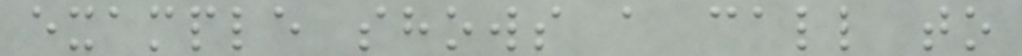example shows a call to
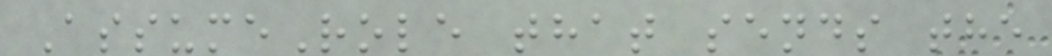AssumeRole that sends the
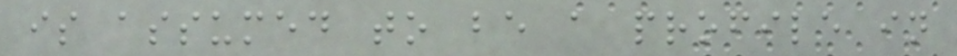is assumed to be a profile in
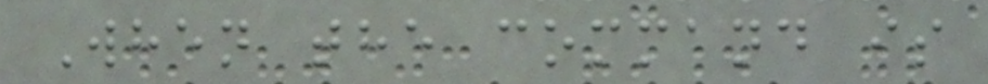When the command is
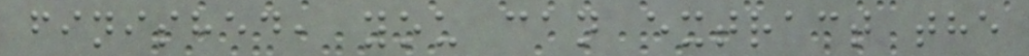finished, you can extract the
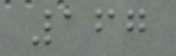167
